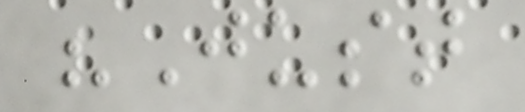"Just
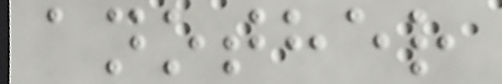another
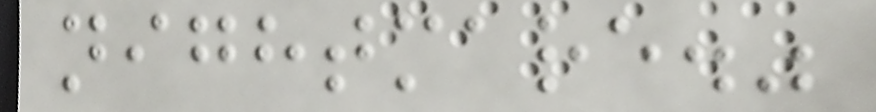nightmare."
